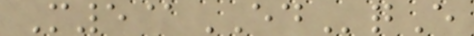M5@EDqE
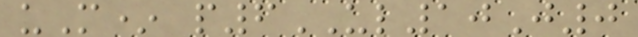uM* p6UL10J0
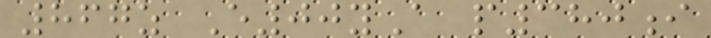867z E00yA p380i
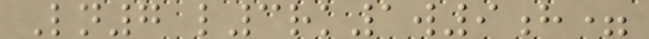Ln7 l3rk1w9h=
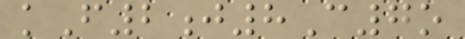kF2j8C7o
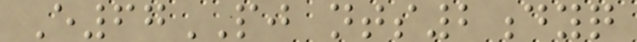E67PJ nts2dyq
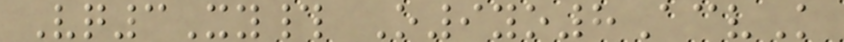Vq3Xy# O9yo8AcvK
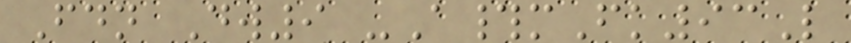Fdn Dw9 -A#mFk93L
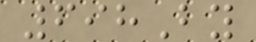698By
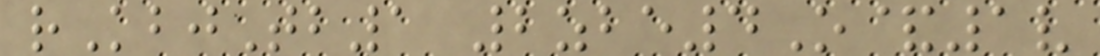rKbjTb1 2zbe4O&1v
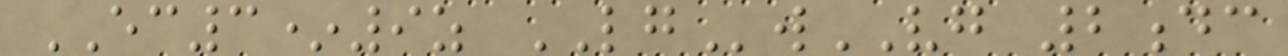EC3*9z LGwVG 2dc
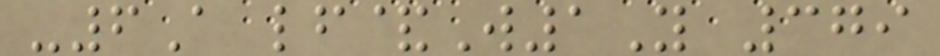-6A lf&W1Y 379
